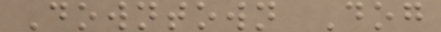Downtown Dog
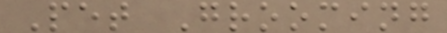Pet Grooming
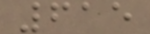615
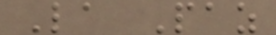La Paz
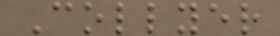Collyer
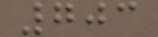703
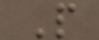P
